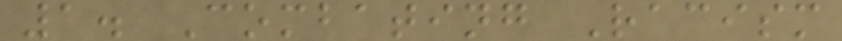1. Combating Racism
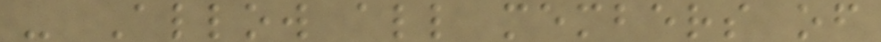- Allow all members of
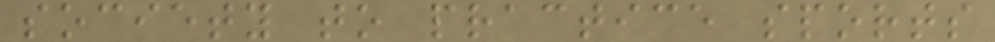society to practice sports
